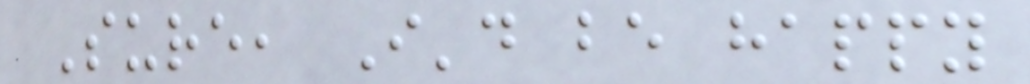Sure, I'd be happy
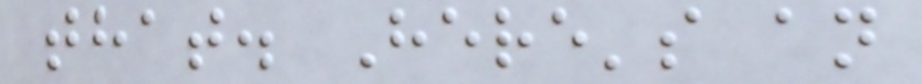that. Here's an
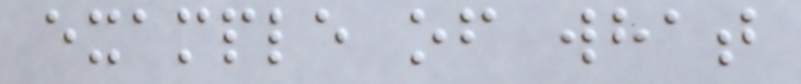example of what
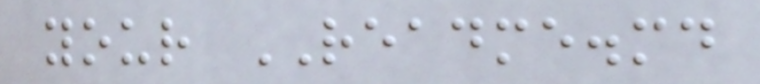your README.md
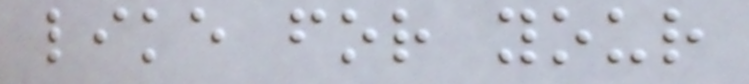like for your
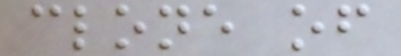clone of
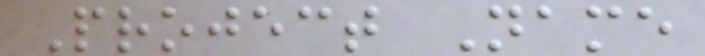Project Name
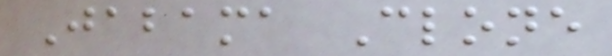Jabama Clone
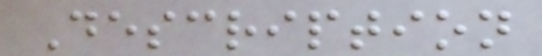Description
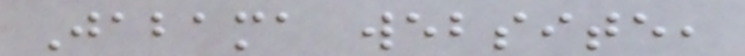Jabama website,
